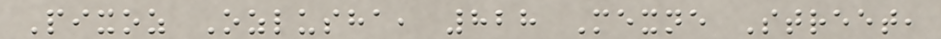Pixoz Ozlusha, 828 Mexne Street,
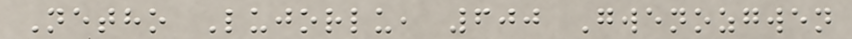Netho Lujorlu, 600 Gwenozgwen
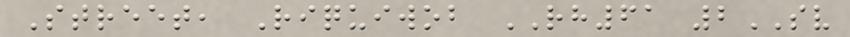Street, Riquiwob RH61 2SV
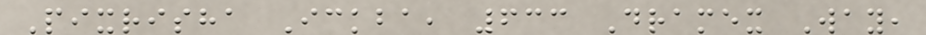Pixrisha Ickba, 633 Dramex Way,
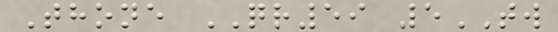Thone QR59 5TW
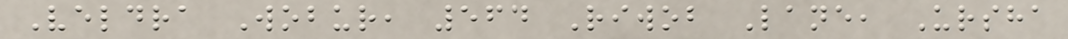Veldra Wobur, 564 Riwob Lane, Ursha
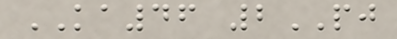KA46 2PJ
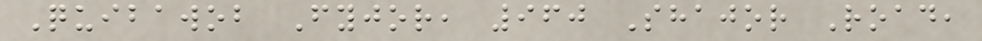Quibawob Fyjor, 960 Shajor Road,
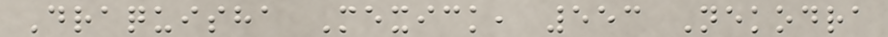Draquisha Mexick, 553 Nekodra
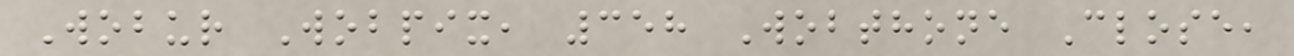Wobur Wobpix, 358 Wobthone Close,
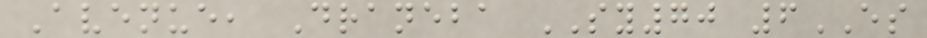Avenue, Draneba SY70 6ES
